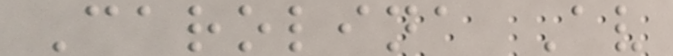Carolina Av
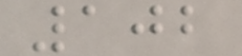102
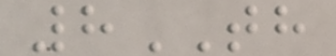8TH
